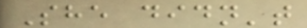She didn't
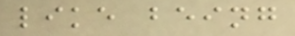like being
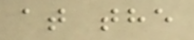at the
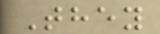They
